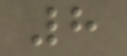8
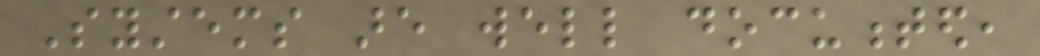Systems are well documented,
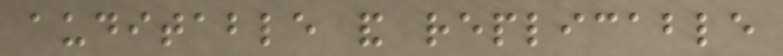auditable and replicable
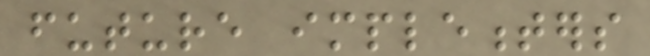future implementers
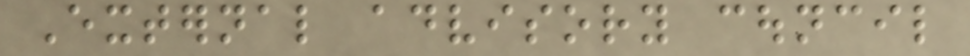External advisory council
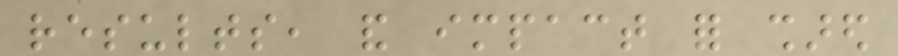results, and impact for shared
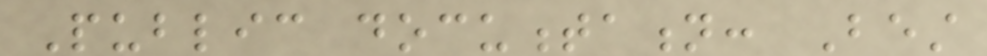Public documentation: Best
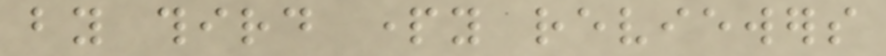by third party reviewers
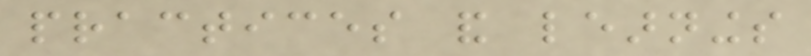practices and learnings
